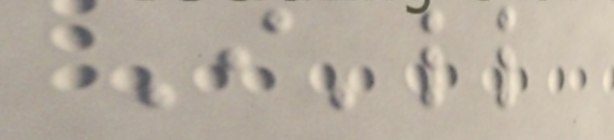I'll
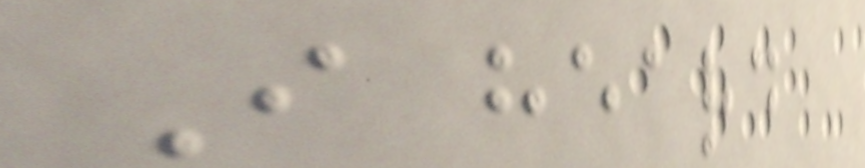I heard
